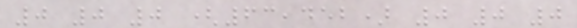0 0 0 (63,452) 0 0 0
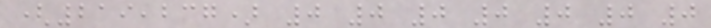(219,237) 0 0 0 0 0 0 0
